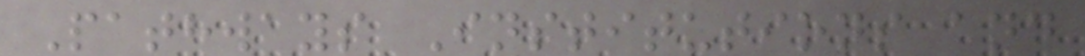Pathways Institutions and
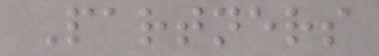Partners
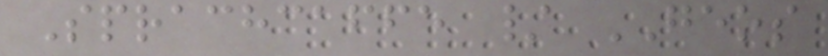Sprachcaffe / GEOS
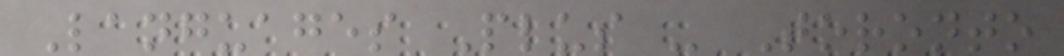Languages Plus - Toronto
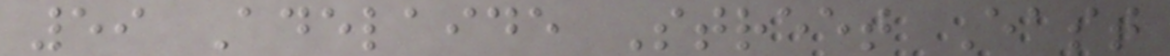59 Adelaide Street East
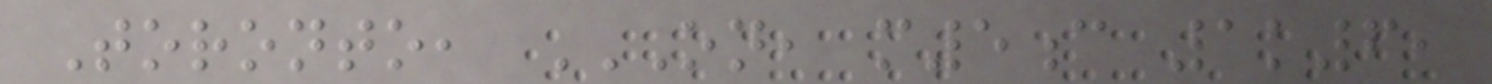Toronto, ON, M5C 1K6,
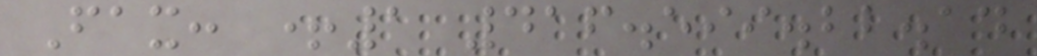Fax: +1 416.599.22.14
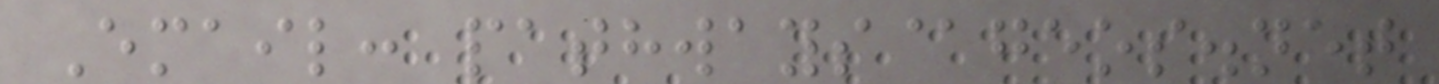Email: pathways@geos.net
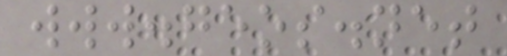www.geos.net
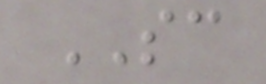SC
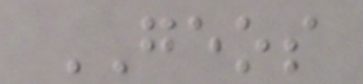GEOS
